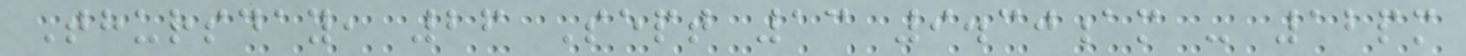Thursday, 26 Sept 13 9.30am - 12pm
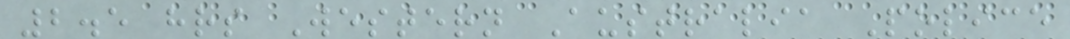2.5 hrs Western Australia Police
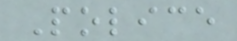Police
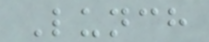Lunch
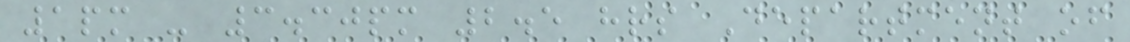1pm - 3.30pm 2.5 hrs Department of
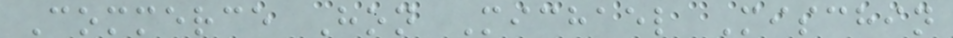Commerce Hon Michael Mischin
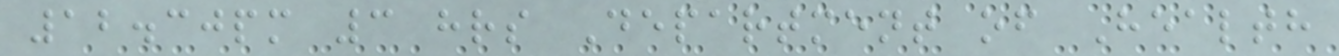12.30pm 3 hrs Department of Health
